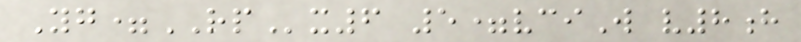Yg=RPx6 5=vciW v8h
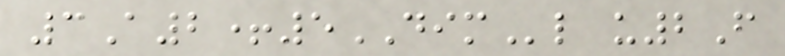3A2+5DIMl u2F
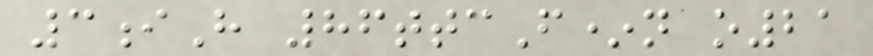3iH 86ttcF*n o21
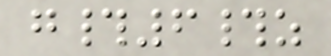g#6#z
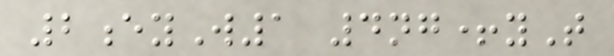2eyW1 4ng+yT
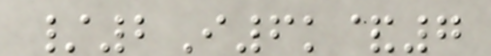/2I6k&7
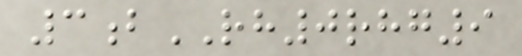3bRH0rhg9
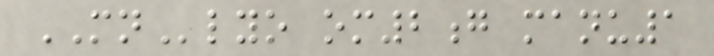MNlyo om2g manu1
